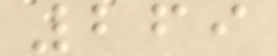269
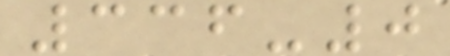336-0
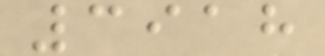3918
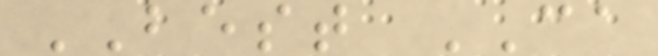BEST CA
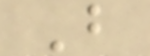B
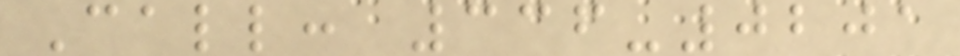Call: 336-0201
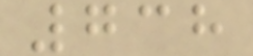738
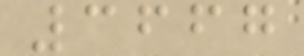3667
